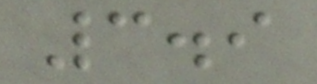3.9
